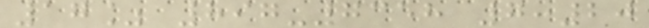17% 897-7358 7:20
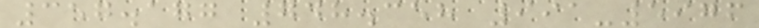357.177 748.358 991-5976
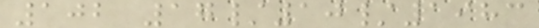102 17/10/1983
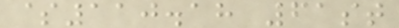$110.18 61st
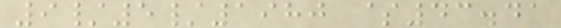9/5/1980 $43.41
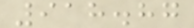918.87
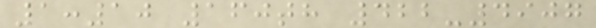1:10 160th 422-4907
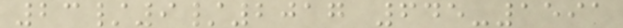23/9/2017 645-1591
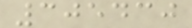305430
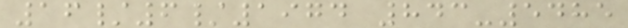16/6/1974 843-5485
